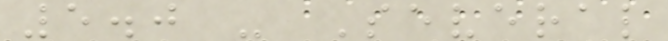5.0 - Several
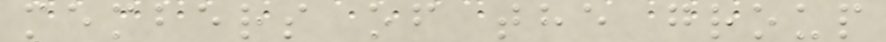members of the group
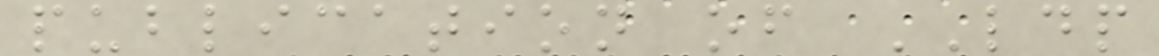publication of LDP
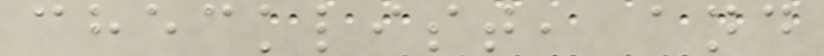checklist, and
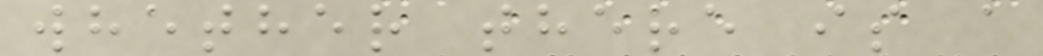whether there is a
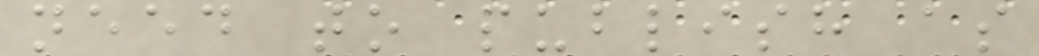need to publish as
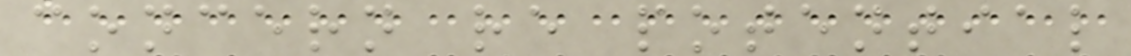concern re potential
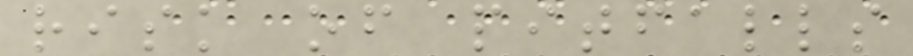risk of pitfalls
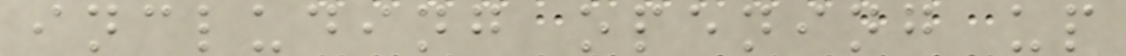including opening up
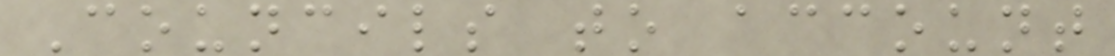Councils to account
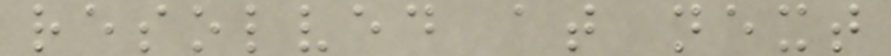resolved at next
